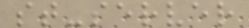st-server
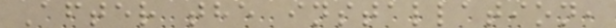After the installation,
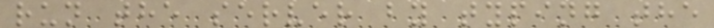run the server by typing the
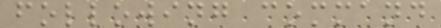following command
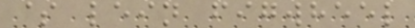$ lein figwheel
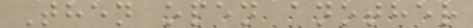Then open another
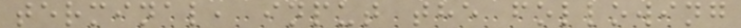terminal, input the following
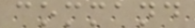command
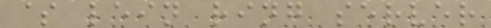$ lein ring server
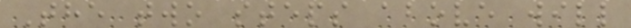The two steps above will
